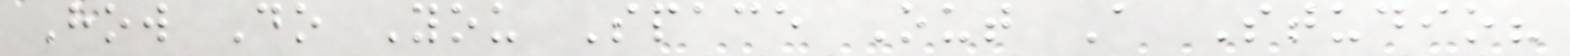How Do You Space Out A Studio?
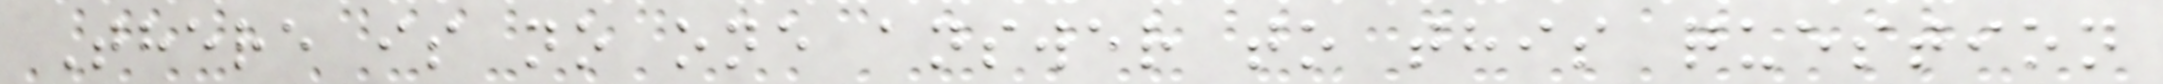There is no one answer to this question
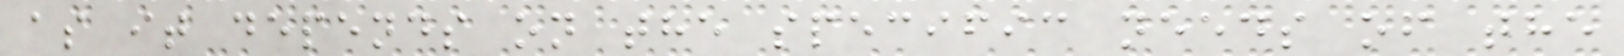as it depends on the specific needs of the
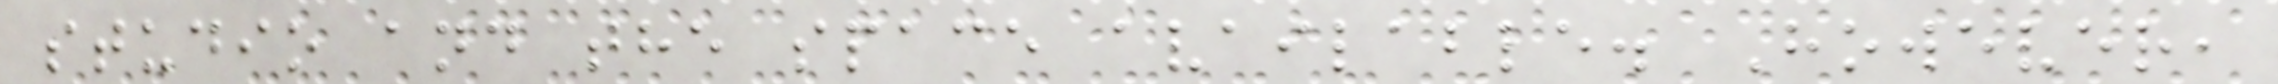studio and the space available. However,
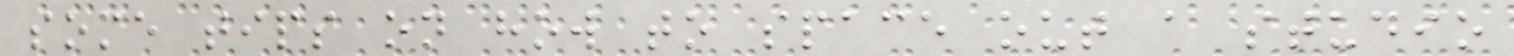some tips on how to space out a studio
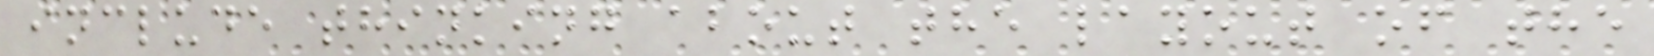include thinking about the layout of the
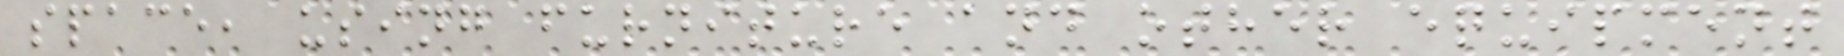space, using furniture and other equipment
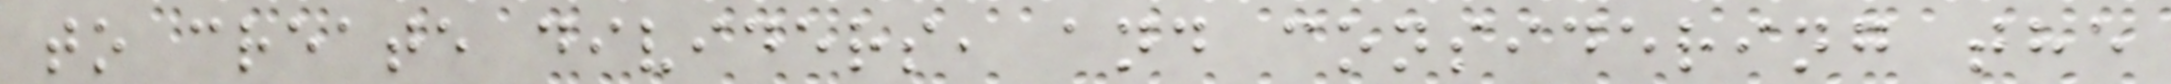to create dividers, and considering the
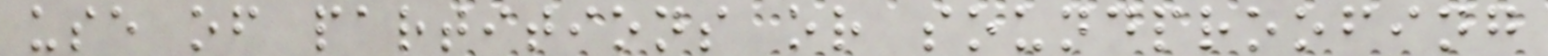use of partitions or soundproofing
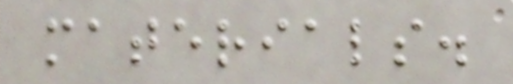materials.
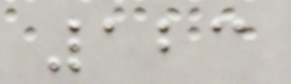123
